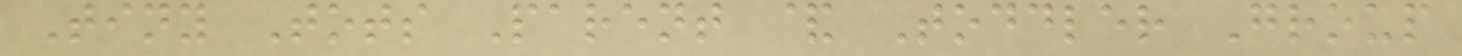Tiny Tots Parent & Toddler Group
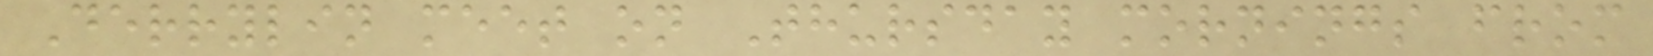Derrylin meet on Thursday mornings from
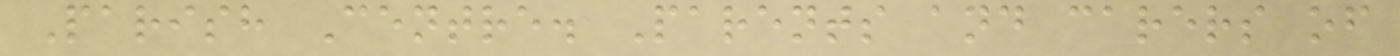Parish Centre. Parents and carers of
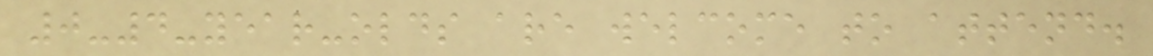0-4-year-olds are welcome to attend.
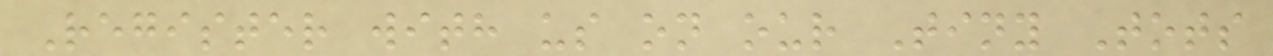Register with us on our Tiny Tots
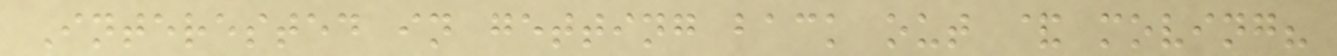Interested in getting back out & moving?
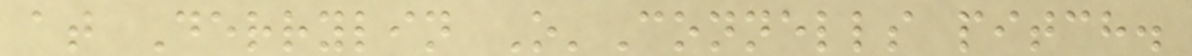at Derrylin O'Connells pitch.
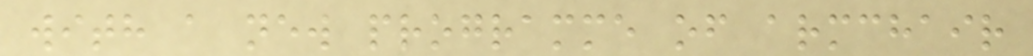with a new programme of armchair
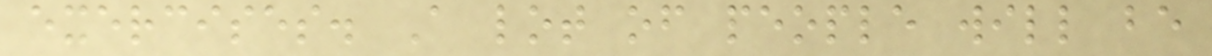exercises. A lot of people will be
